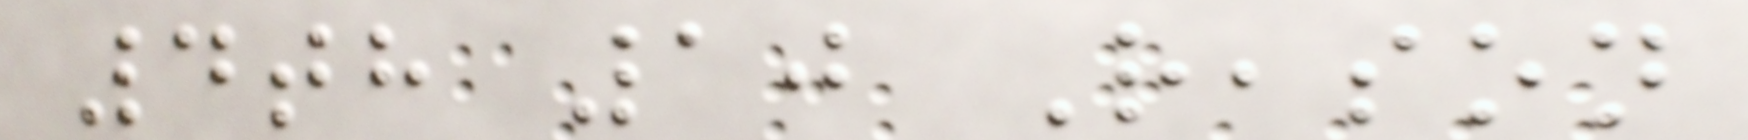4th 10 Reason
